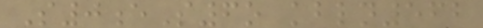S0eS6o kbln562
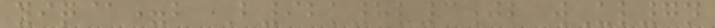yiq@=b B92k8v3jb wUl7n
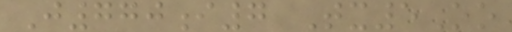J770i7 Tx5Oo
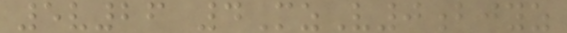5v26 4MzV0bjyz
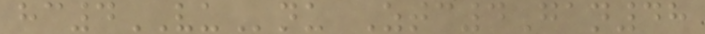hc4VUnu Ztc4Gan48
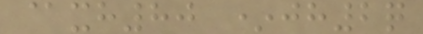@xh80 *jh2q
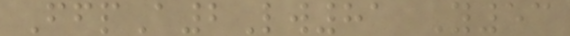FfpA2Lw81 Y53
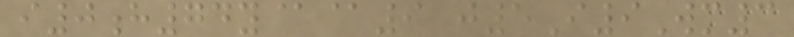i0h74y@@9 j5I9Wm3
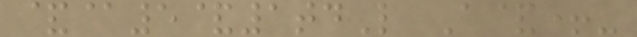&@5&1tdL A&+-
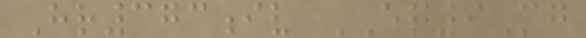Hr373iv EQ9Mg
